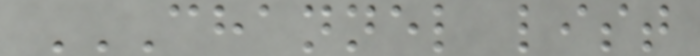CHANNEL LIST
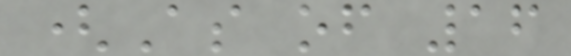(As of 16
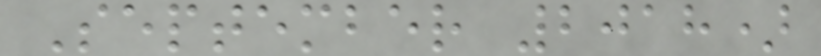September 2018)
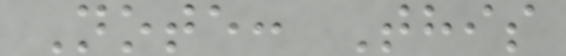Note: This
